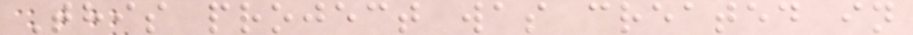This project was created in
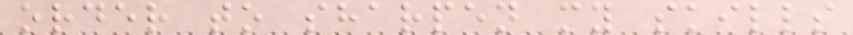order to sharpen my skills
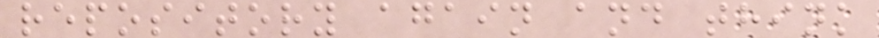repository again and think
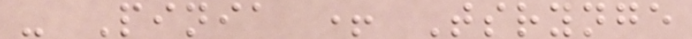- Pinia + Tsrynge
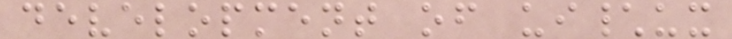development of ui\ux
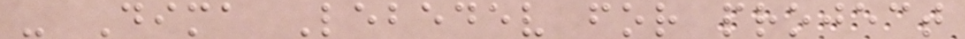- Dima Lebedev for project
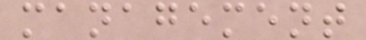management
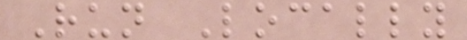Run Locally
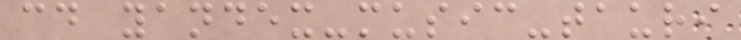cd yandex-music-tauri
